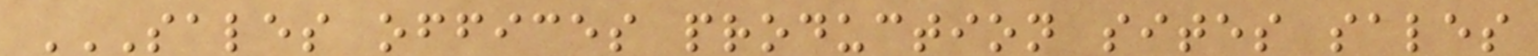SALES OFFICES PRODUCTION SITES SALES
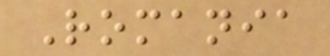Romania
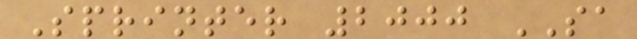Sprinter 2000 SA
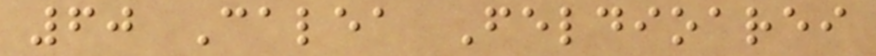60 Calea Feldioarei
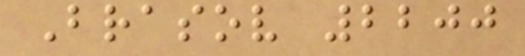Brasov 2200
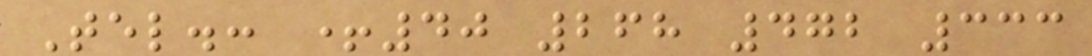Tel.: +40 268 472 333
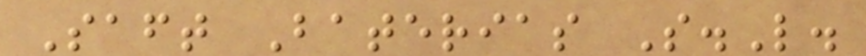Saft Baterias S.L.
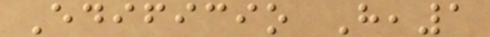Edificio H,1
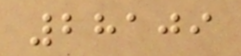28109
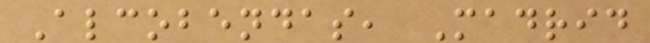Alcobendas, Madrid
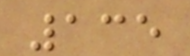135
